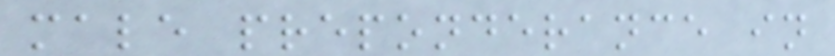male preponderance in
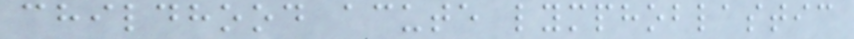childhood acute lymphoblastic
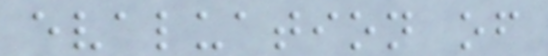evaluation of
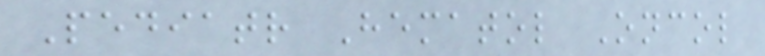Pediatr Hematol Oncol
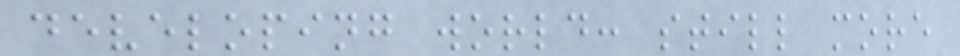developing world: still more
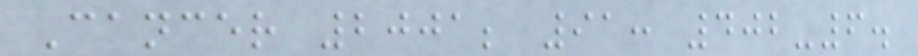Cancer 2001; 91: 402-6.
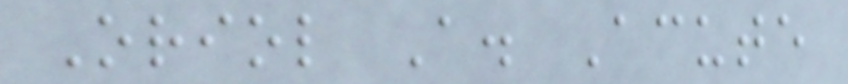Oriol A. Acute
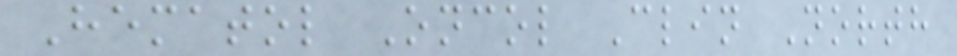Hematol Oncol Clin North
